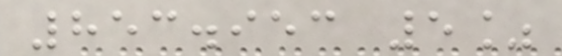853.953 5%
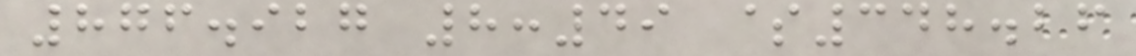876.927 8:49 $348.26
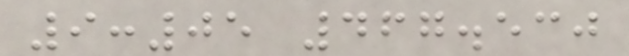9:05 467.530
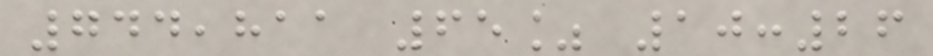744,811 65% 10:26
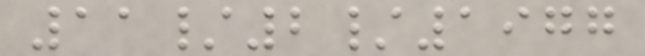11/2/1977
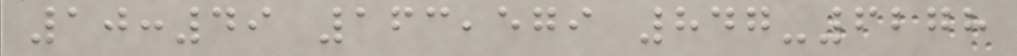10:49 163,579 847-6278
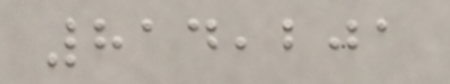814,201
